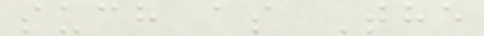such as The
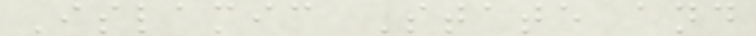Islamic State and
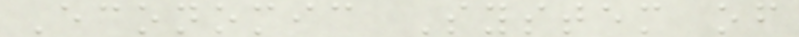Economic System of
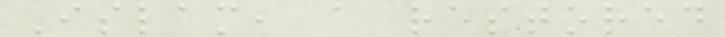Islam, a restored
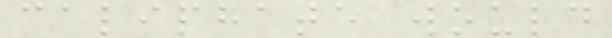caliphate would
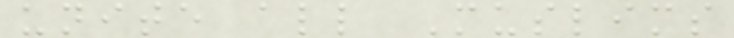unite all Muslims
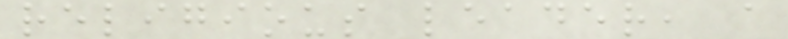religious leader, a
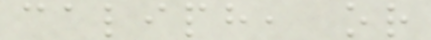caliph, or
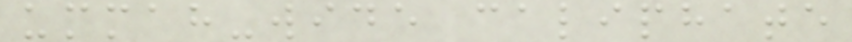ummah-wide caliphate
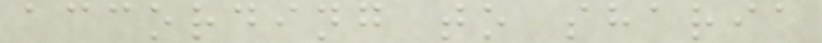according to sharia
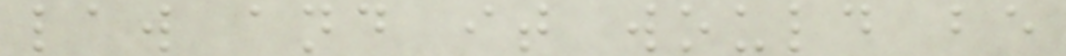law and it would be
